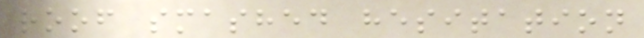roof smashed hesitation
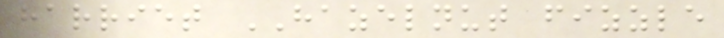harriet HAZELNUT fizzle
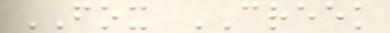FOX CREEK
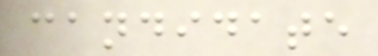candidate
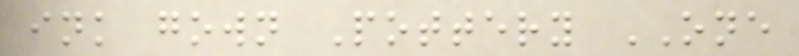ink gown Pottery ONE
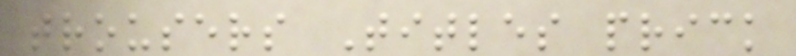trousers Titles prick
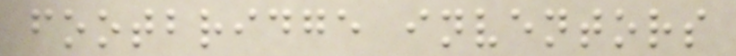footbridge inventors
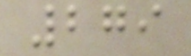279
